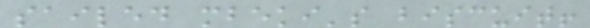sailed mbeki's biscuit!
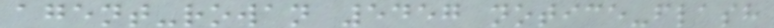agent-rowan 5457 notice-flash
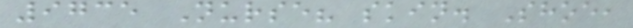9735 Nurse? skin. Shoe,
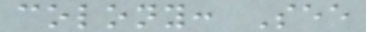colony: See
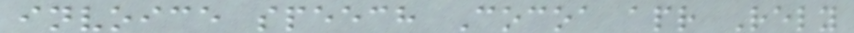invoice speech Cocoa apr Rely
